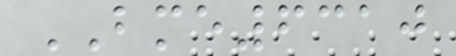BME6310
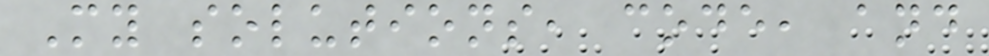My solutions, code, and
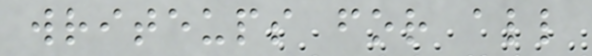writeups for all
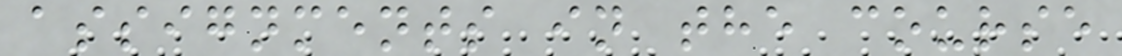assignments in the course
